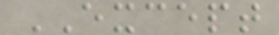EXCEPT
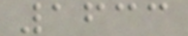1633
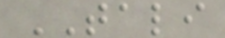TALI
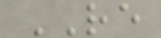RE
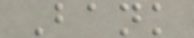Bank
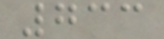733
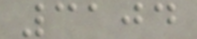3104
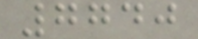7740
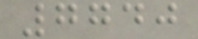7740
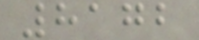8172
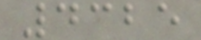4325
